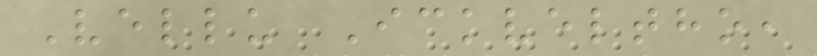Vellu Ickveltho,
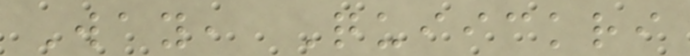Way, Quiickri
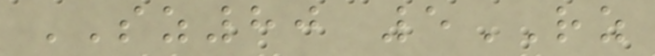SZ80 5RZ
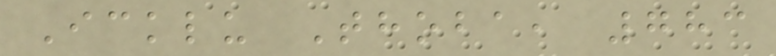Icklu Thoba, 783
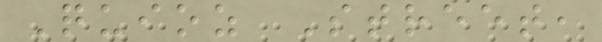Quioz Street,
